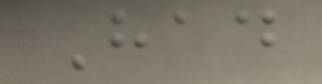Had
